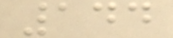144
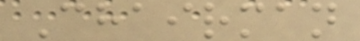Chairman
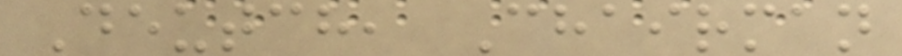Deutch, Chairman
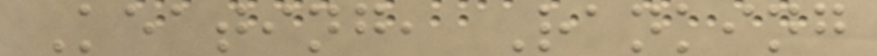Keating, Ranking
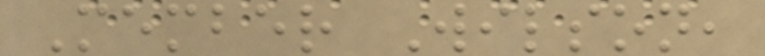Member Wilson,
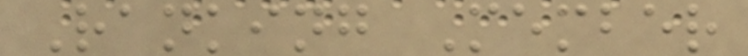Ranking Member
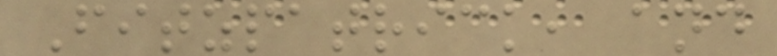Fitzpatrick, and
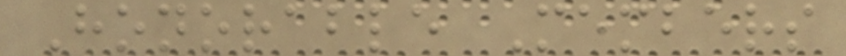Honorable Members
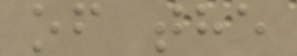of the
